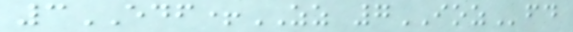3EDF+ZZ 7IOZfd
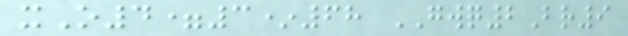xO4=3*68 GWQ2Br9
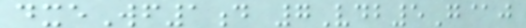dxeWf1d 7Vdb5G@j
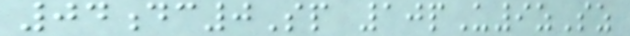04dc0Sp 10pU9zSz
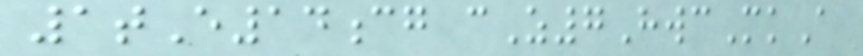1tE14cg cZ7HwcMkA
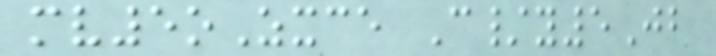mv5oZxce C/y5Jb
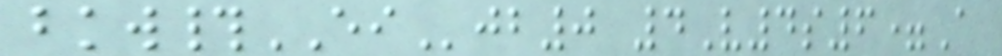bkw#EIjb0 4V4s6=A
